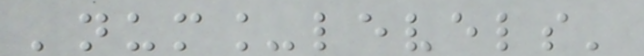'num_levels'
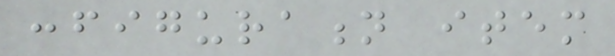configuration item
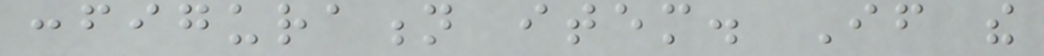configuration item. If the
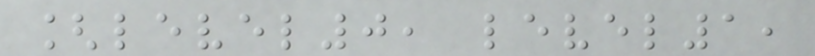[level0, level1,
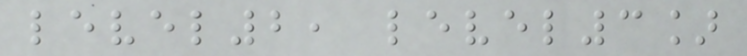level2, level3]
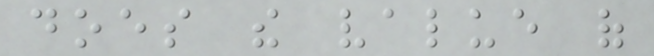does the value of
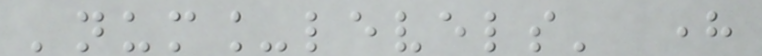'num_levels' here
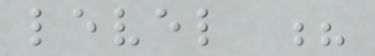level ?
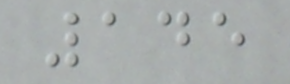145
